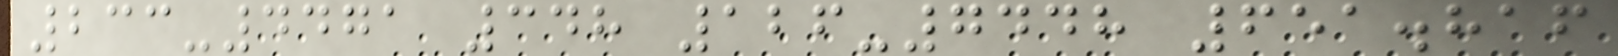233-4471 348 126-7448 651.816
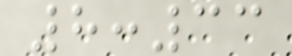8:33
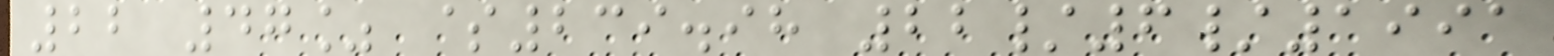22 47% $239.98 22/6/1991
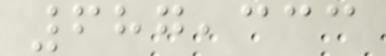687,333
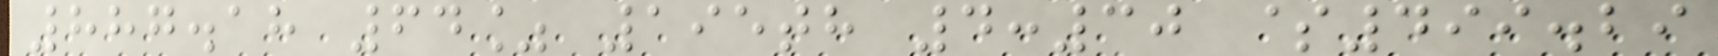887.18 64% 195th 4:30 $499.29
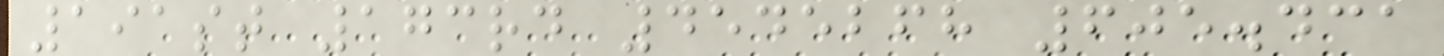191st 173rd 4545268 605.431
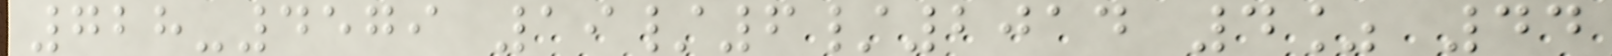728-4579 19/6/2014 4% 44
